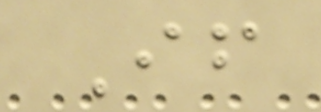If
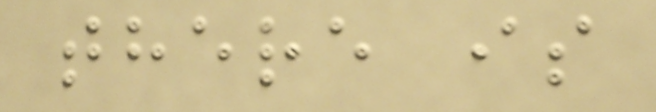there is
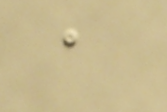a
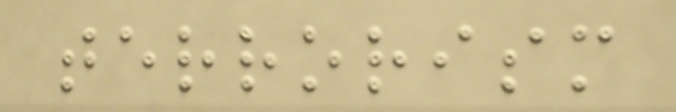terrorism
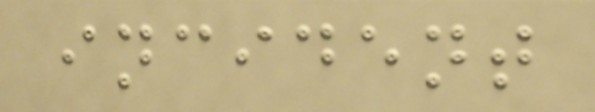incident
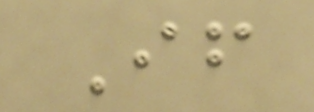If
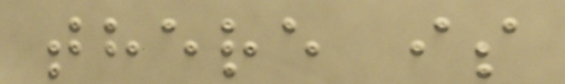there is
